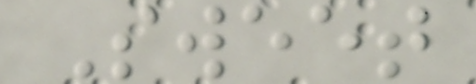Sweet
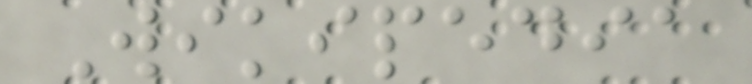Wikipedia
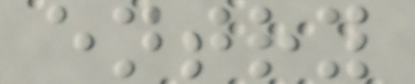entry
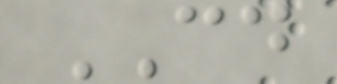CD
